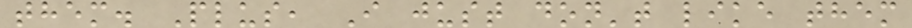them. Plus, I just don't like them
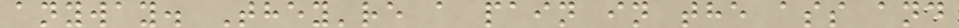anyway. They're a pain in the ass and
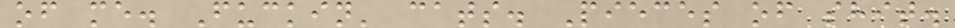of me. Fuckin' cats. Pieces of shit.
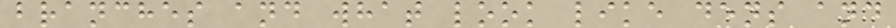branches and what look like dens and
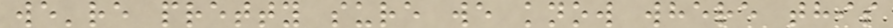we're pretty sure we know where this
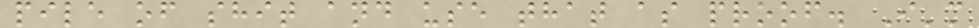pile of shit and use that as proof. I'm
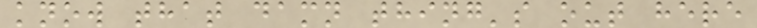know that damn thing's out here
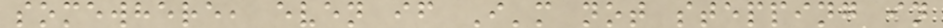somewhere, even if I'm not stepping in
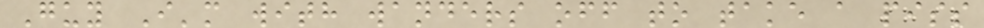Guy I'm with wanders off to take a piss
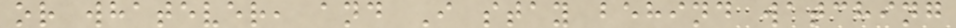or whatever, and I stay behind watching
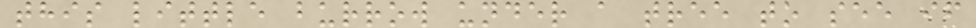this little burrow under a tree to see if
